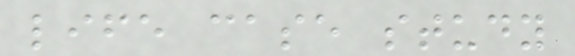life case study
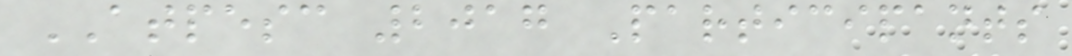ATPESC 2017 Participants
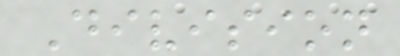Division
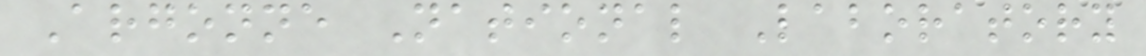Argonne National Laboratory
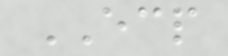ECP
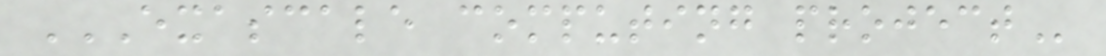EXASCALE COMPUTING PROJECT
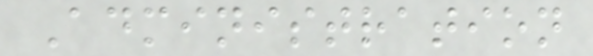Administration
